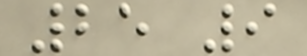25 9
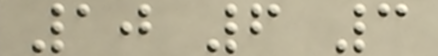10 6 3
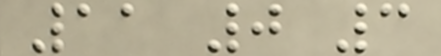11 0 3
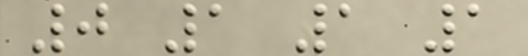0 1 1 1
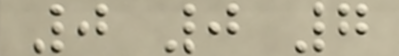0 0 7
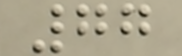77
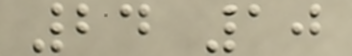24 10
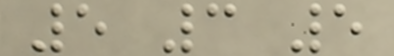5 3 5
